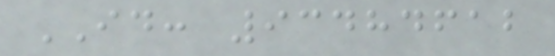ID: 93484612
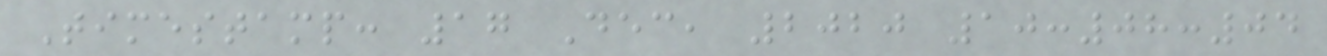Timestamp: 17 Dec, 2020 10:08:04
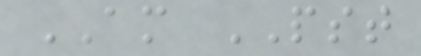AM PST
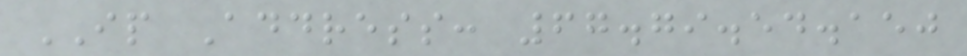IP Address: 67.79.54.150
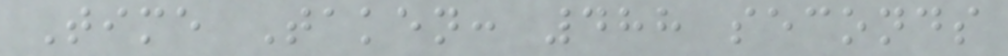Time Taken: 488 seconds
